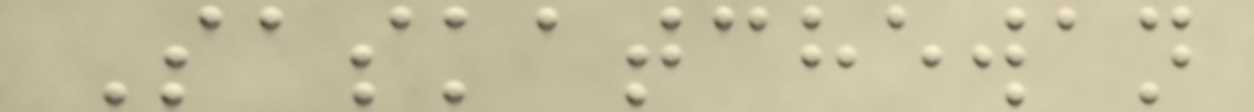Saskatchewan
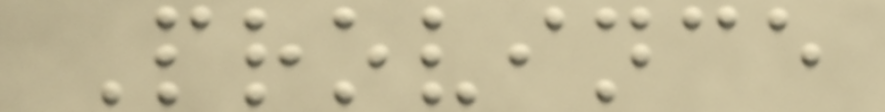Province
